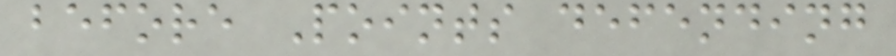before Points defending
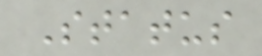Status
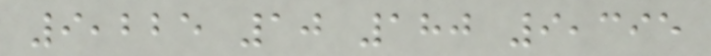9,225 10 180 9,395
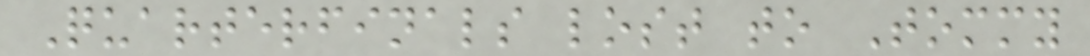Quarterfinals lost to Tommy
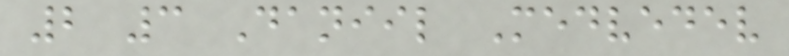2 3 Daniil Medvedev
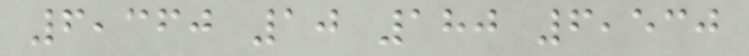6,360 10 180 6,530
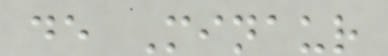de Minaur
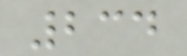234
